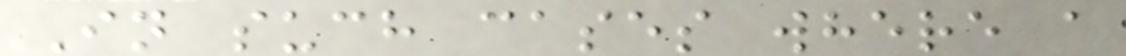In such cases where a
